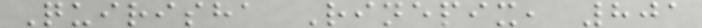Quirisha Rinepix, 801
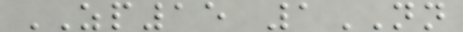ZP15 1NN
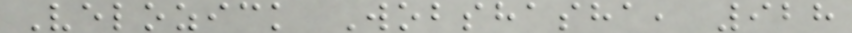Velozick Wobshasha, 928
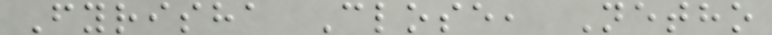Fyrisha Close, Netho
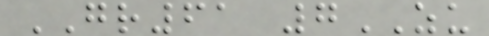GR61 7ZU
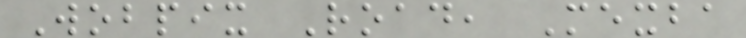Wobpix Road, Mexba
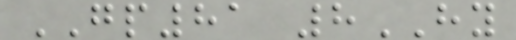GP81 8HY
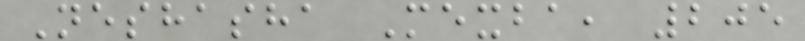Neshasha Mexba, 205
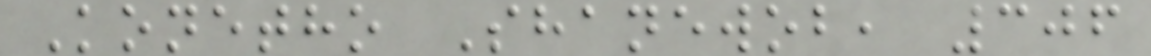Konetho Shanewob, 306
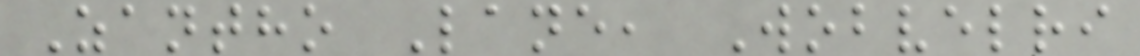Zantho Lane, Wobvelri
